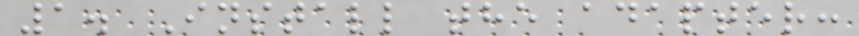1. Install the adapter:
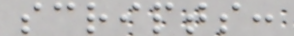scripts:
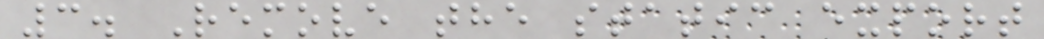3. Remove the static export
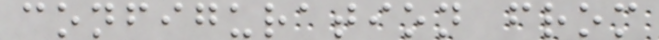configuration from
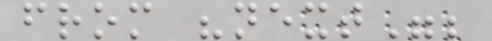from "next";
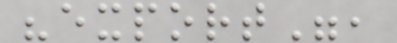"export",
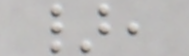},
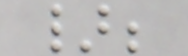};
